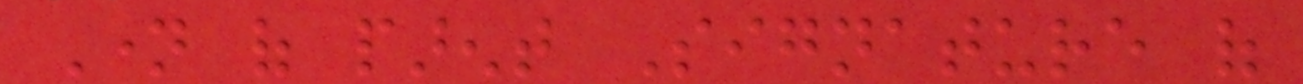Name of parent Signature of
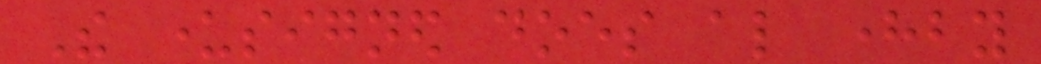The undersigned does also hereby
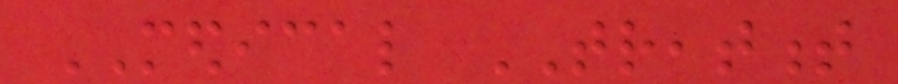MEDICAL TREATMENT
